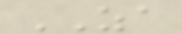ZA
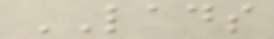LADS
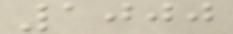1000
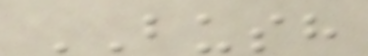BUSH
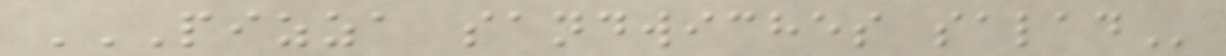PIZZA SANDWICHES SALAD
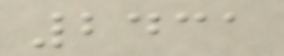2431
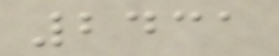2431
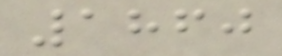1860
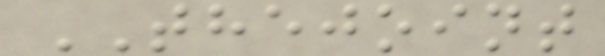THEJOINT
